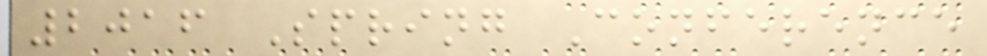2016 Spring Conference
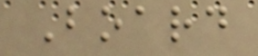Board
